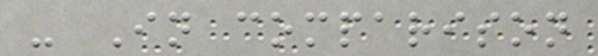- In comparison
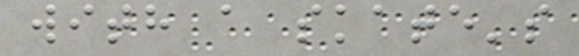with a skate's
